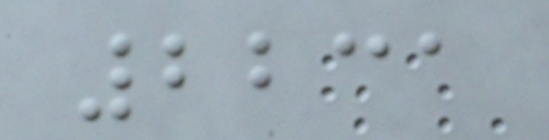2231
